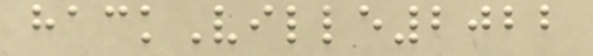hackVille2022
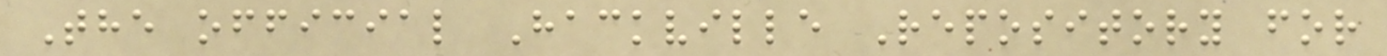The official Hackville Repository for
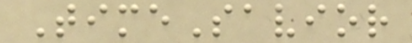TimeSavior
